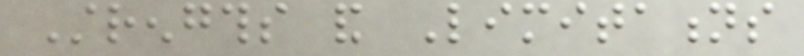Strengths and Limitations
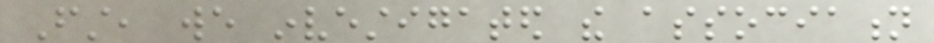First, we investigated the association
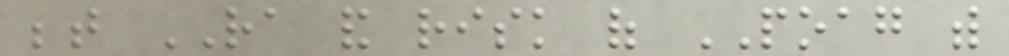between RA and risk of POAG with
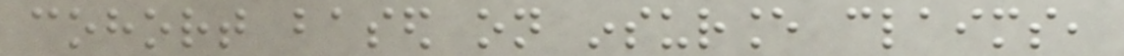cohort based on insurance claims,
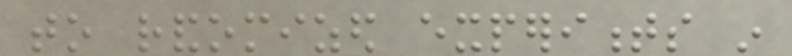to randomized experiments in
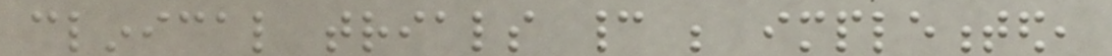clinical trials cannot be implemented,
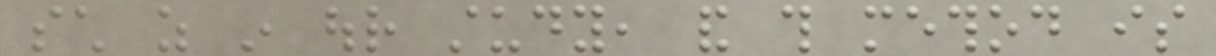such as in our study, and this method is
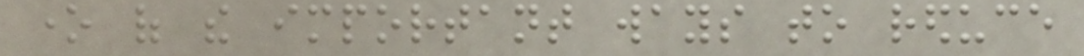one of the important ways to reduce
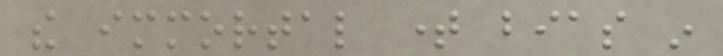the immortal time bias in
